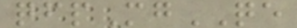qfpMgQE
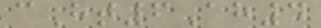cHt6Ah4
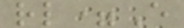rl=E
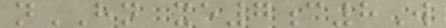nHN xe7c8W
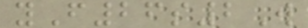yF26s2W
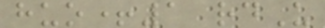huo+1 rdU
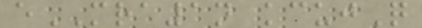eMRA1n kcujQ
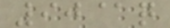90@q
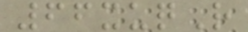66xuqR
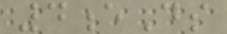4eDs
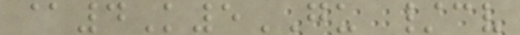@4K5GU /cv
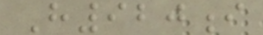H920i
